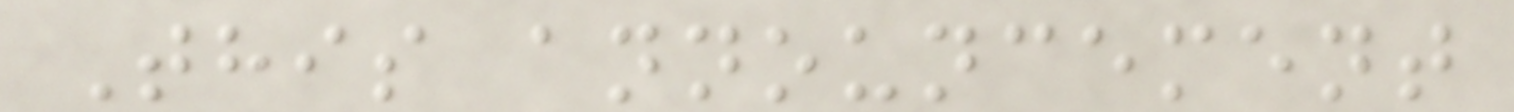This announcement
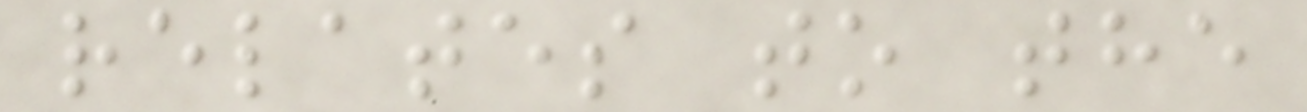relates to the
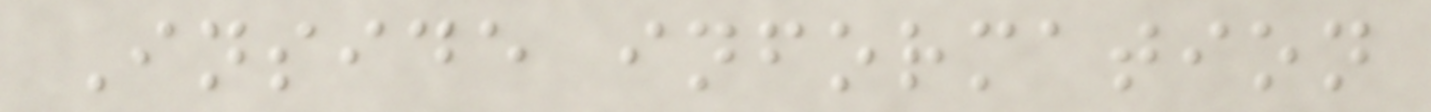Inside information
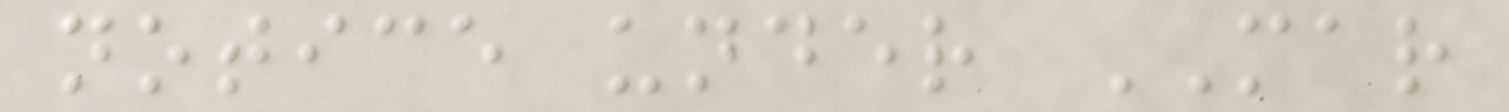notice under MAR
